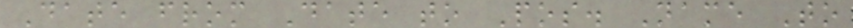Date from Date to Pos. Name To
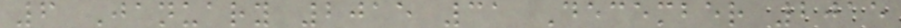6 January 2015 31 December 2015
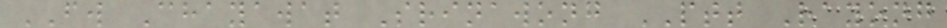FW Chayawat Srinawong PTT Rayong
